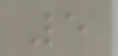5
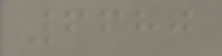6680
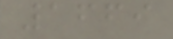1669
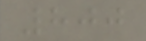800
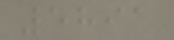5891
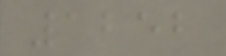1252
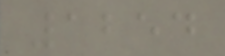1254
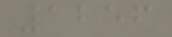1256
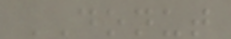DONUT
